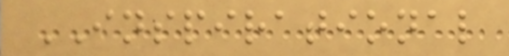INSPIRATIONAL
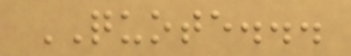QUOTE...
